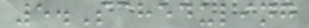5.Scheduling
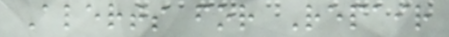Alerts for Repair
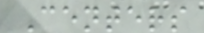Centers
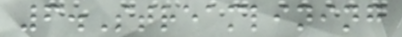6.Streamlining
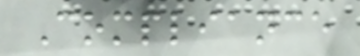Compliance
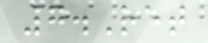7.Ret
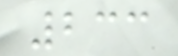233
